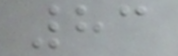83
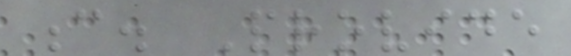c. Provide
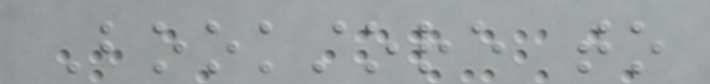Bookstore to
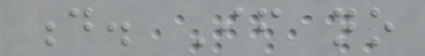d. If no
